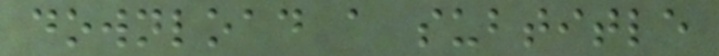download a subtitle
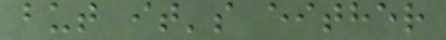but it's either
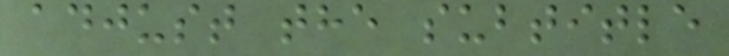adjust the subtitle
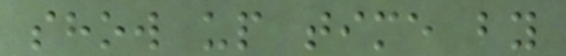show up time by
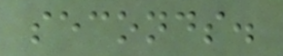seconds.
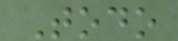Todo
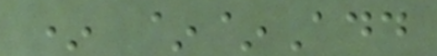* ~~Add
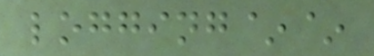logging~~
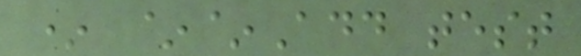* ~~Add test
